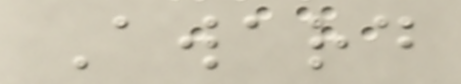Award
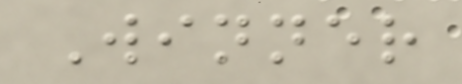Winner
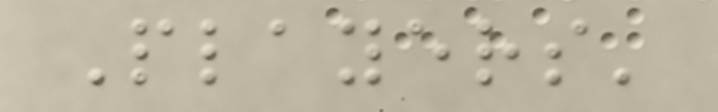Players'
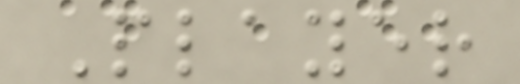Player
